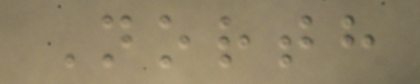North
